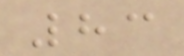83
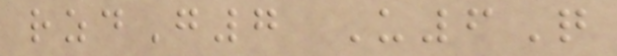rzdG7 U6Q
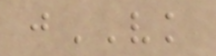jVK
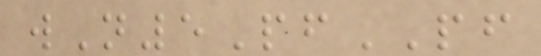wN5PfPF
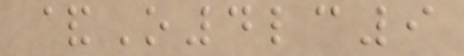&O4lc9
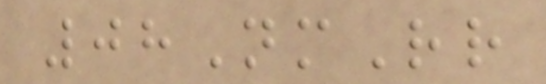08NmRr
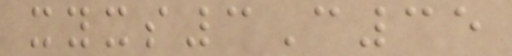xyxs3C35
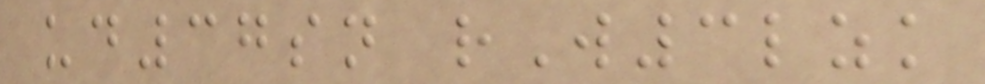ud37sn rW3lzk
